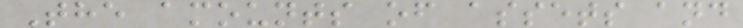The amounts of assets and
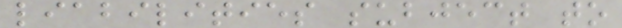liabilities subject to
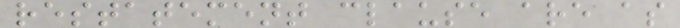restatement clause are as
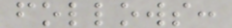follows:
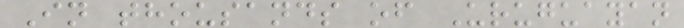In thousands of Uruguayan
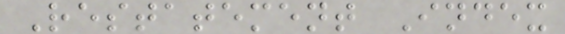Restatement Index
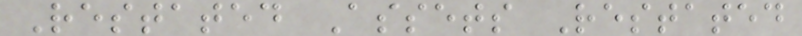Restated Assets Restated
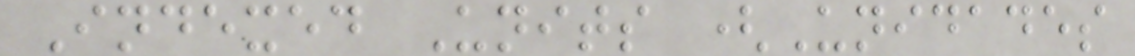Indexed Units (Unidades
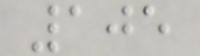105
